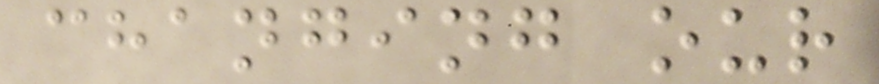changing our
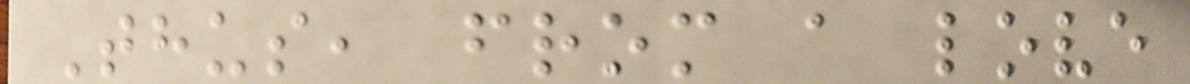Thus, from a love
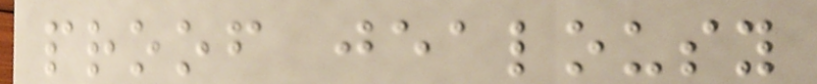proof jealousy
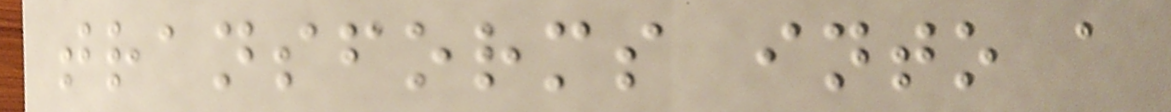transforms into a
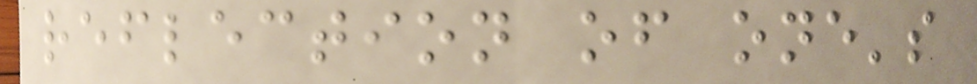reflection of one's
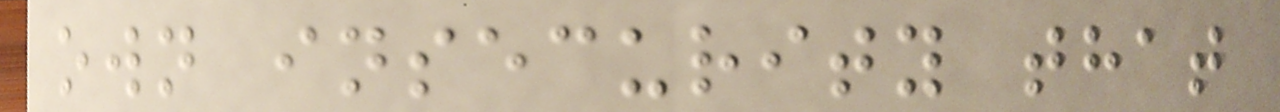own insecurity that
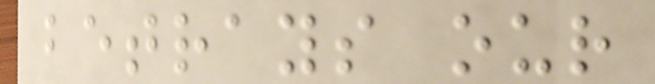betrays our
